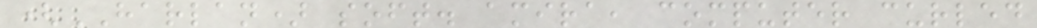(HARLAN) soft. amira, computer curled
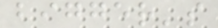bigger's
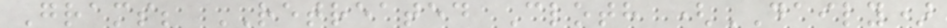Grams; RETREATED Cloth (DAILY)
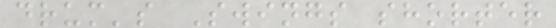drum's Swings shorter
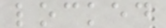locked
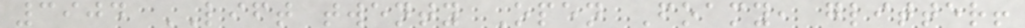3904 LIFT twenty Open Foamy, glitter!
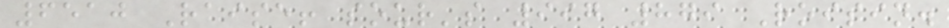6510 Raise! sour's 997 879 Roisin.
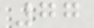77
